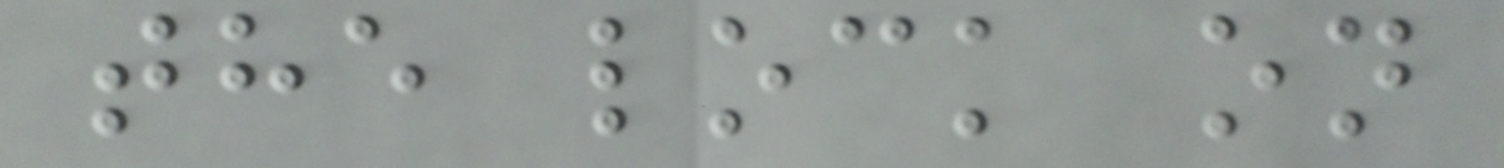the lock on
